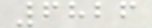6826
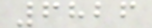6826
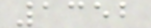1352
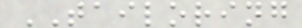TAILORING
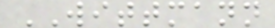WITTMANN
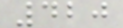420
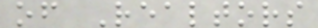of Realtors
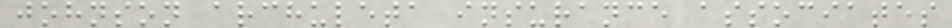johnson archuleta insurance associates
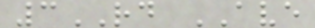3RD AVE
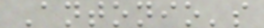Antonio's
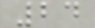24
